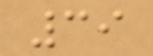39
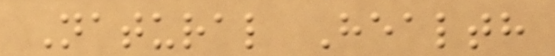Natural Health
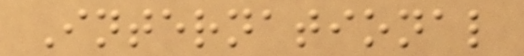International
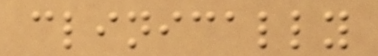clinically
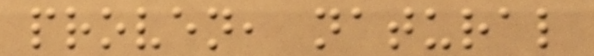proven, natural
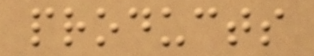products
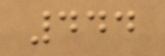444
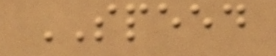SPEED
